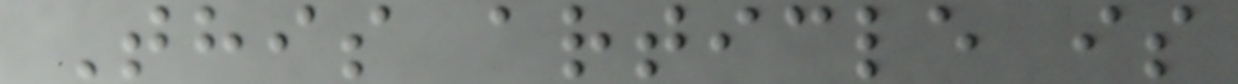This article is
